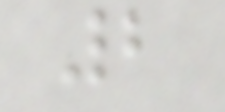2
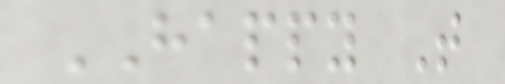HAPPY T
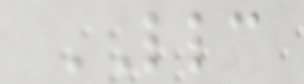LLC
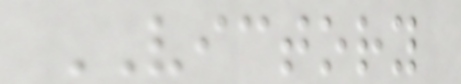VICTORY
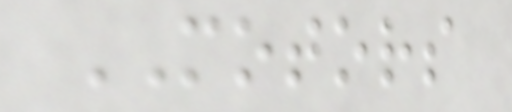MOTORS
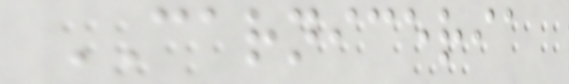CARNICERIA
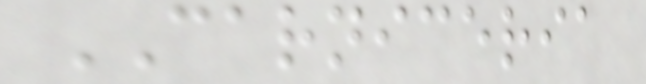CARNICERIA
